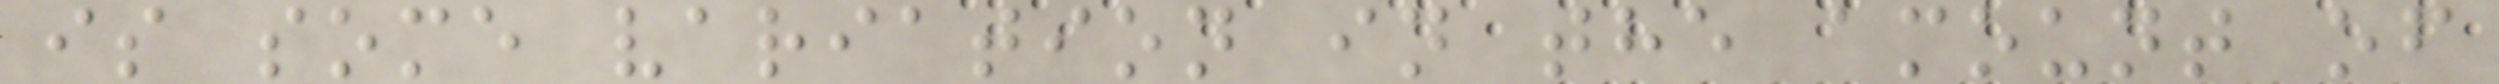is some variation in the amount of
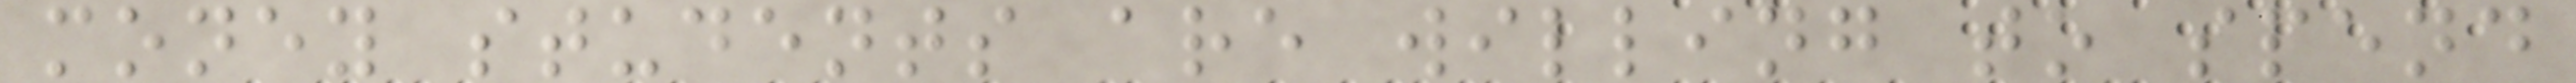money students are willing to spend
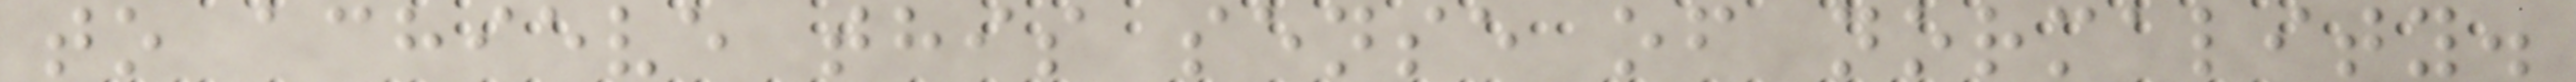to achieve this sense of normality.
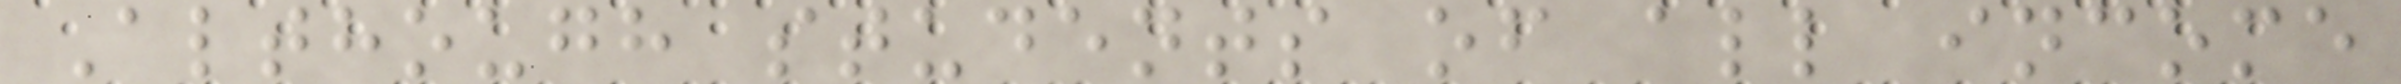Although students of all income
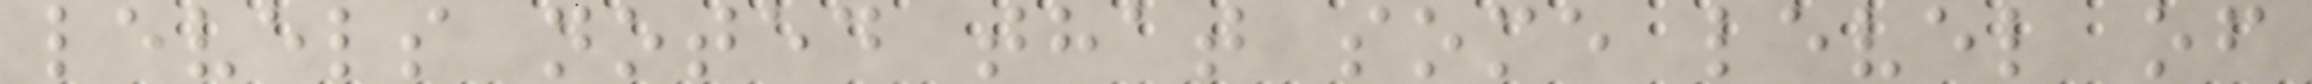levels noted that some level of
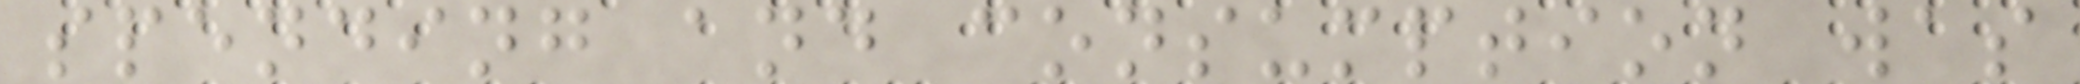spending and consumption was
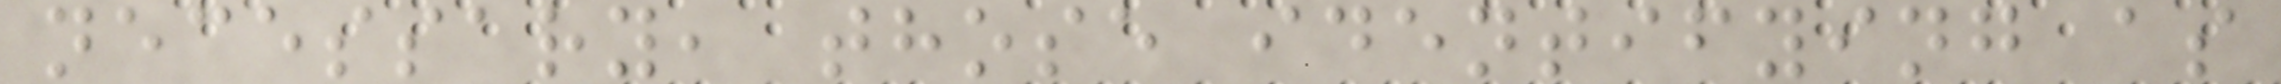necessary, those identifying as
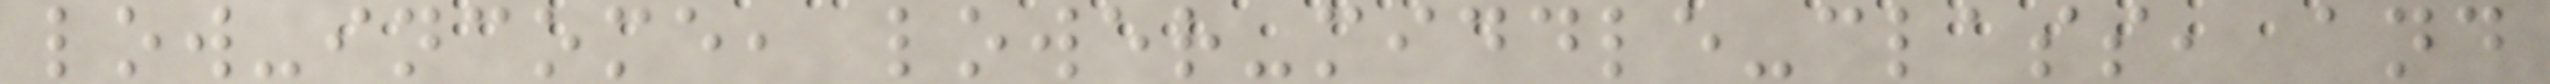low-income, lower-middle-class, and
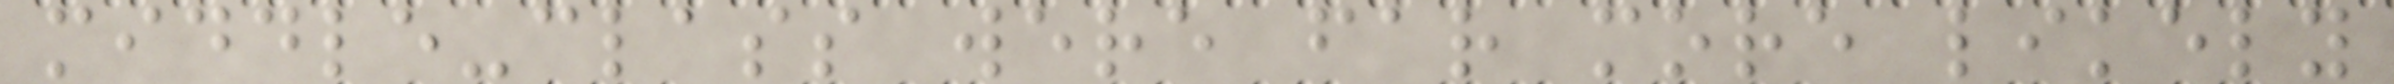middle-class were far more likely
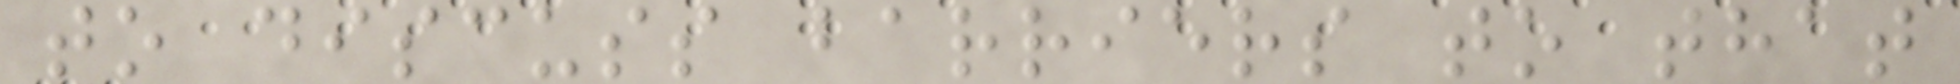to discuss barriers to that
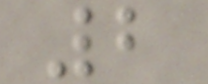2
